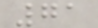71
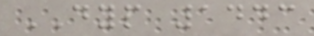DYP 1443
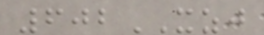602XZJ
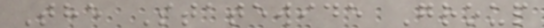The Statewide Group
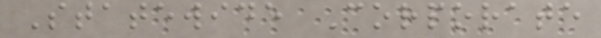Statewide Corporate
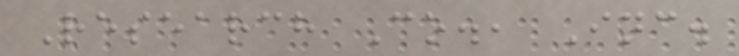Research Co., Inc.
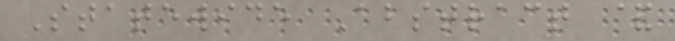Statewide Abstract &
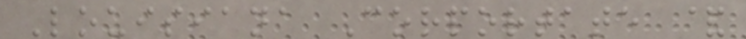Louisiana Corportate &
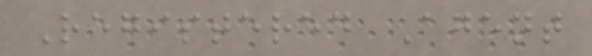Registered Agent
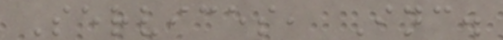Services, Inc.
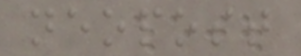neopost
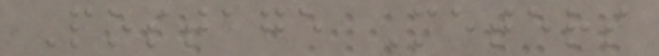Postage Meters
